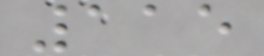115
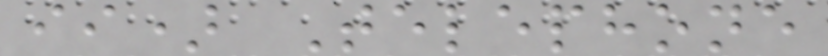ii) Telephone
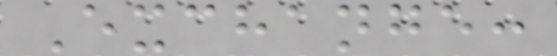Exchange:
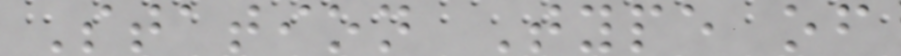Station Type of
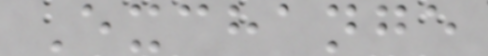Exchange
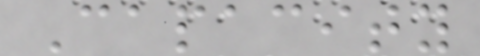Capacity
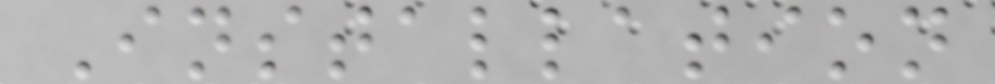Installation
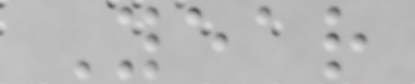Year
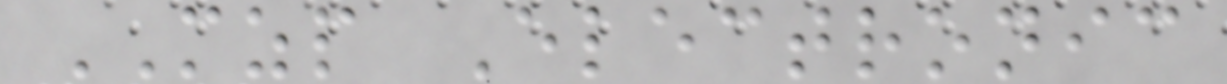MZP Electronic
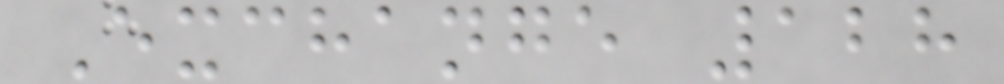Exchange 128
